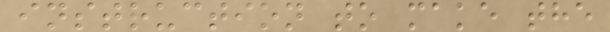instruction to make the
